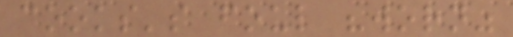cooks's foul "worn"
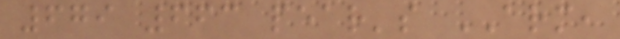679 663 pear's ARM,
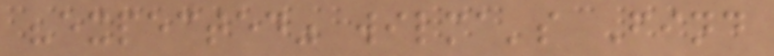"expected" wilma's Find
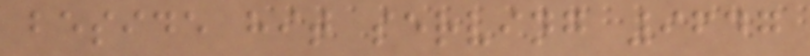beside hit serving 9647
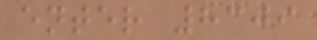enter 8309
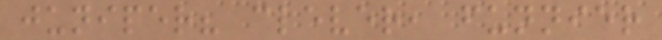juniper? clever, funnier
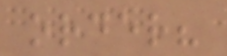order?
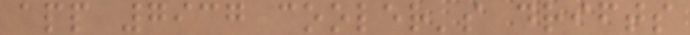app 7937 cooler's drifts
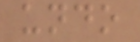undo
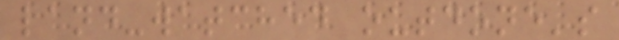land-watched outdone's
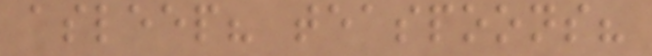asleep? teaspoons?
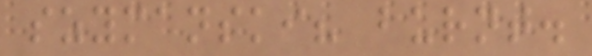szymanski? burnt.
